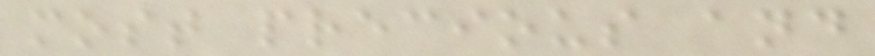most precious and
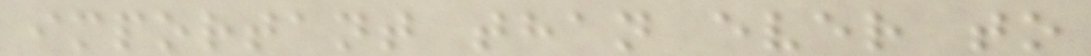important than ever to
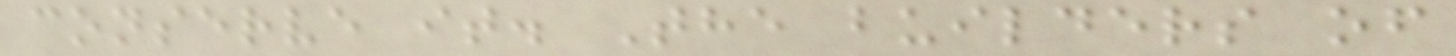conserve it. The builders of
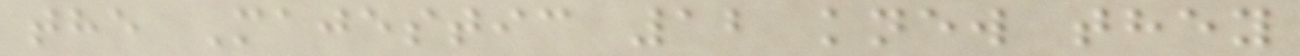the Majestic 12 knew they
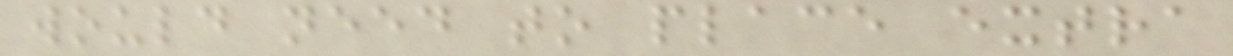would need to place extra
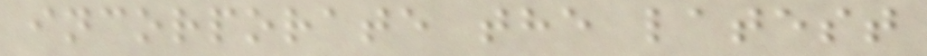incorporate the latest
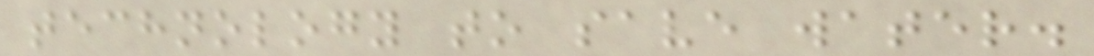technology to save water.
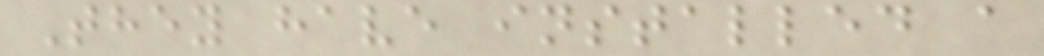They have installed a
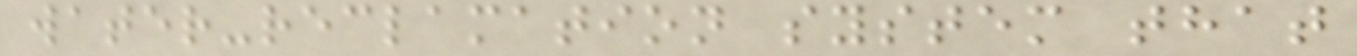water-reclamation system that
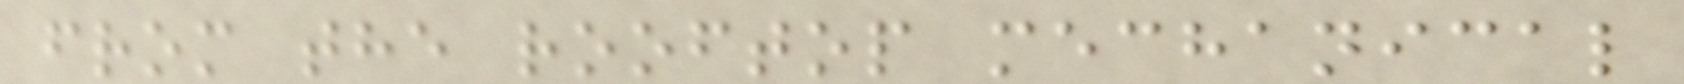from the rooftop mechanical
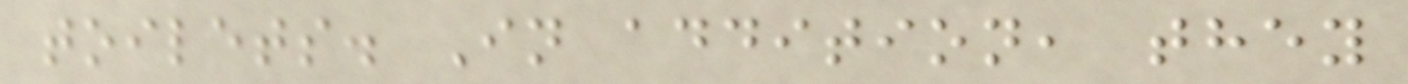toilets. In addition, they
